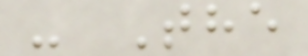- The
